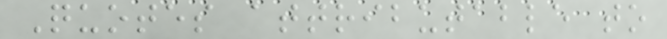Quotes attributable to
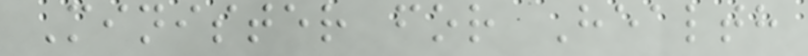Minister for Health
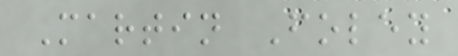Martin Foley
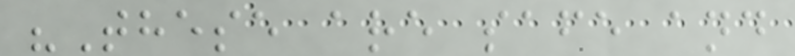"These are safe and
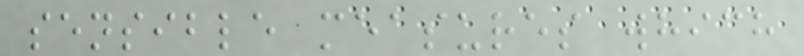sensible measures which
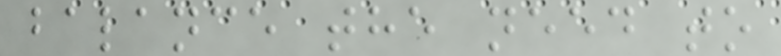balance the need to
